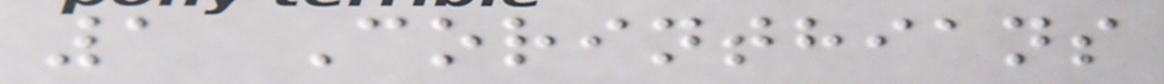1 Corinthians
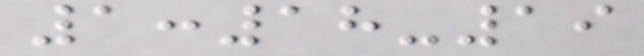1:18-19
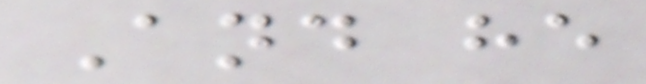And he
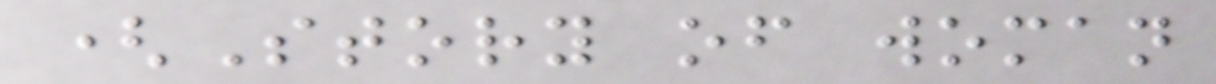(Story of woman
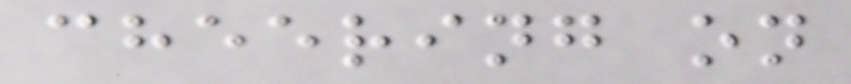cheering on
